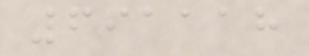691118
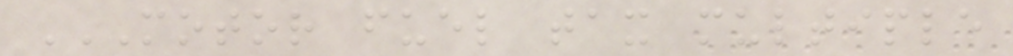MOTOR FUEL TAX MULTIPLE
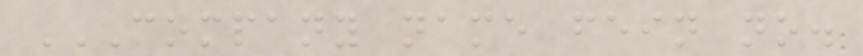COMPANY NAME FEIN NO.
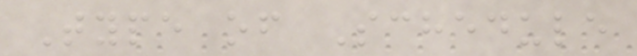Type of Schedule
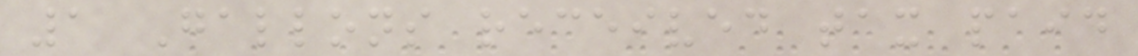1 Gallons received tax paid
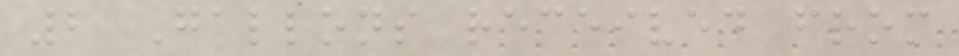2 Gallons received from
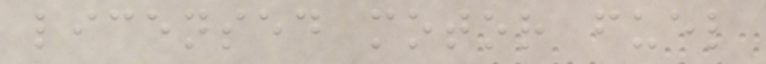licensed motor fuel
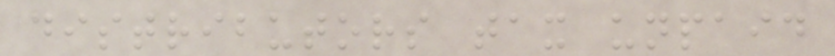distributors tax unpaid
